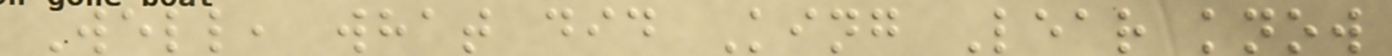Well, what did King Lear know
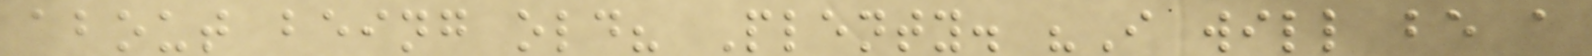about being old? Plenty. "I will be a
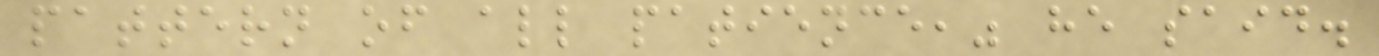pattern of all patience," he said.
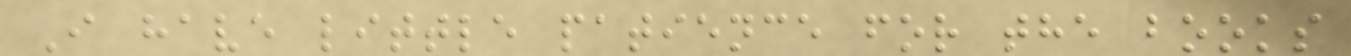I have little patience for the books
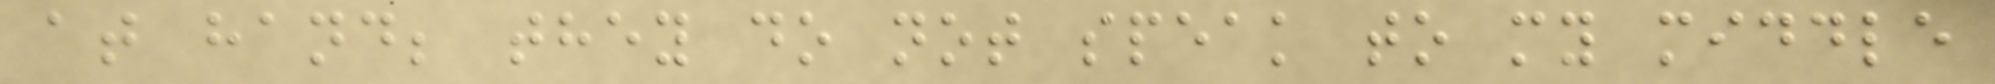at hand; they do not speak to my middle
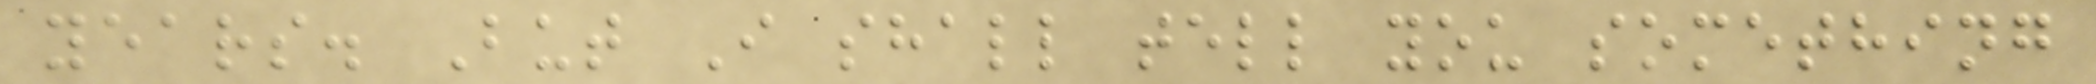years. But I shall tell you something
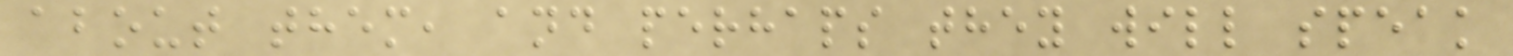about them, and perhaps they will speak
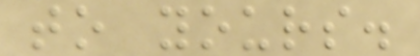to yours.
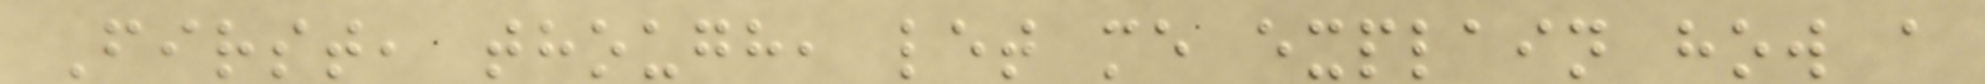First, though, let me explain how a
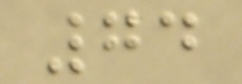74
